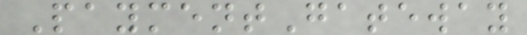PaymentGateway
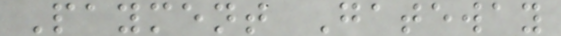Payment Gateway
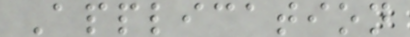Application
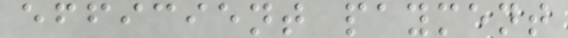efficient payment
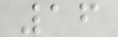16
